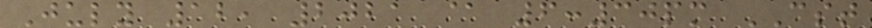July 12, 2021 @ 6:30pm CST
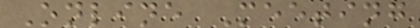Online Meeting
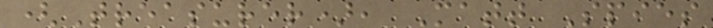(Treasurer), Matt Spies
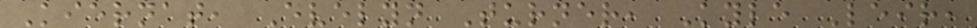Kiernat, Evelyn Turner, Kyle Leir,
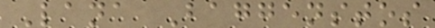Lana Baggenstos
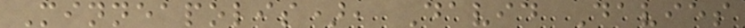Minneapolis), David Davies
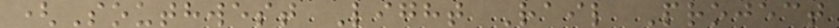(Southwest Light Rail Project
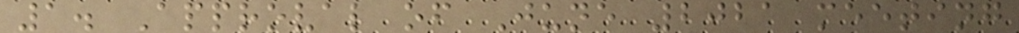1. Approval of June 2021 meeting
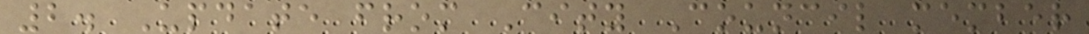2. Update from City Council member
